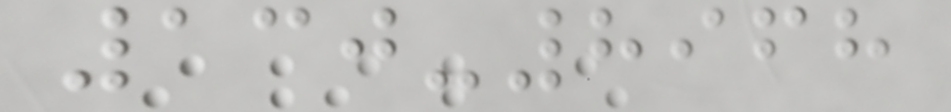130-8968
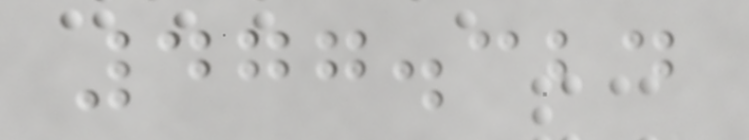477.324
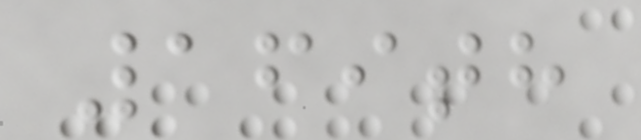169th
